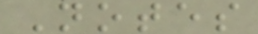Notes
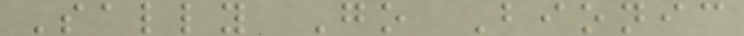Sally Go Bionic
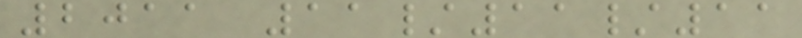2011 11/11/11
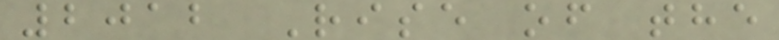2012 Rise of the
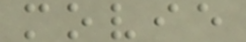movie
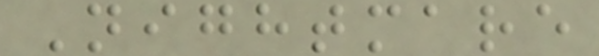Nightmare
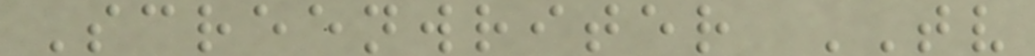Screenwriter TV
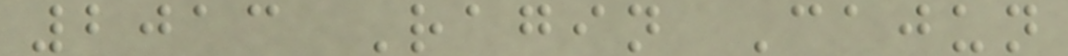2013 Ragin Cajun
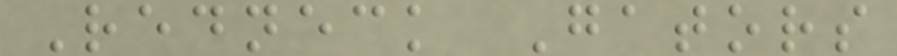Redneck Gators
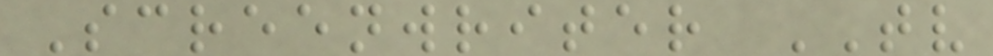Screenwriter TV
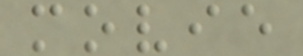movie
